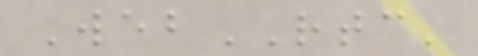WebRTC'
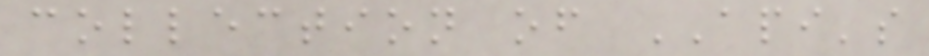collection of API's
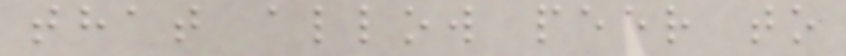that allow peer to
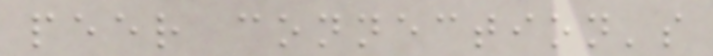peer connection's
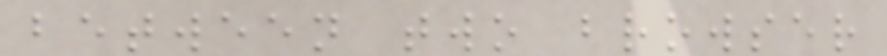between two browser
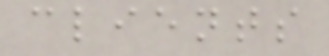clients
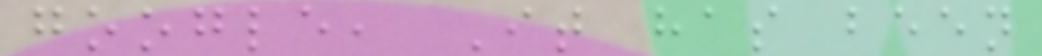google, It has been
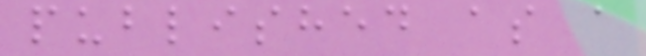published as a
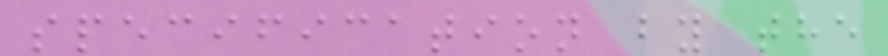specification by the
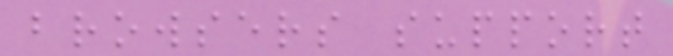browsers support
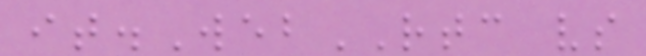it.WebRTC vs
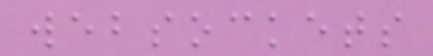websockets
